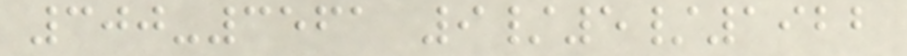300-3561 9/5/1922
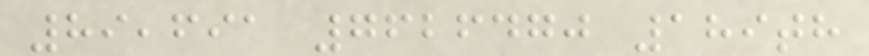89,691 7626470 189th
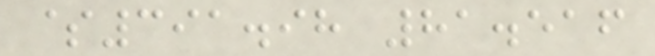$391.98 81.516
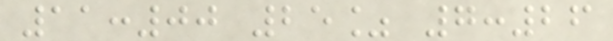11:00 25% 7:26
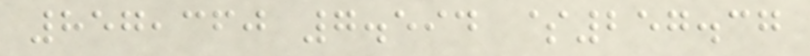857,360 7.594 $257.37
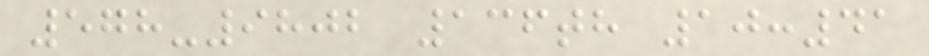578-9802 136th 10:41
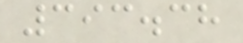393.38
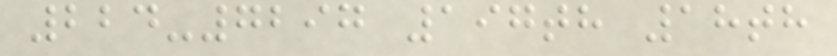224-7297 197th 18th
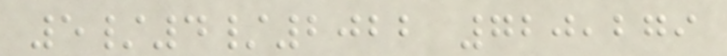5/4/2022 720,279
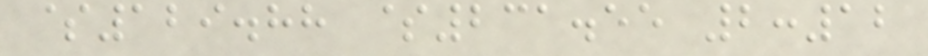$129.88 $231.55 2:12
